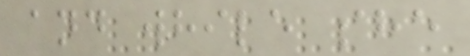and while she
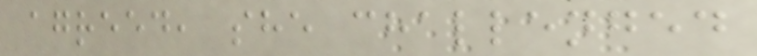agreed, she challenged
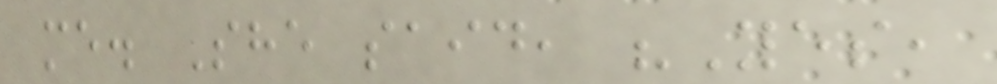me. She said, "Yes,
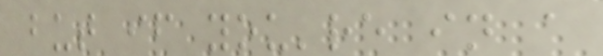but if you're in a
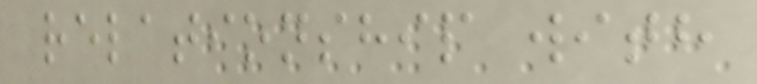relationship with
